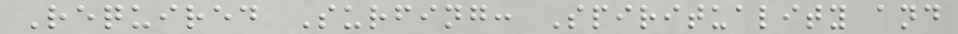Required Surfing: Spirituality and
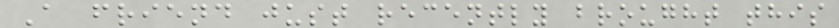A friend just recently brought this
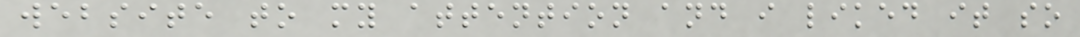website to my attention and i liked it so
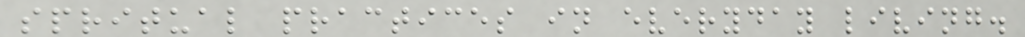spritual practices in everyday living.
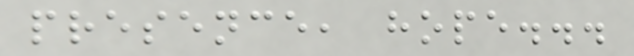presence, hope...
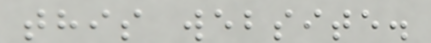this website.
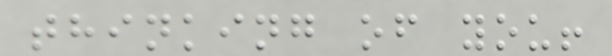thinking of you!
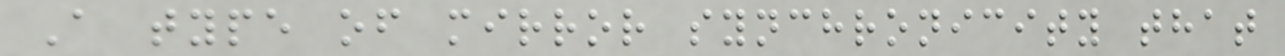A type of mirror synchronicity that
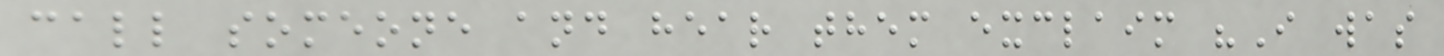call someone and hear them exclaim "I was
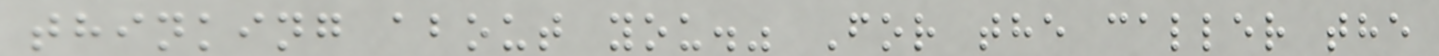thinking about you." For the caller the
